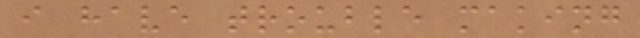i have trouble making
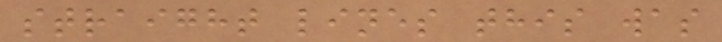straight lines this was
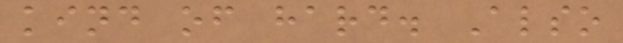kind of hard. Also
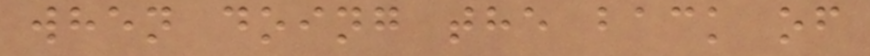when doing the back of
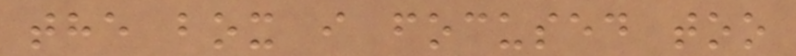the box i focused too
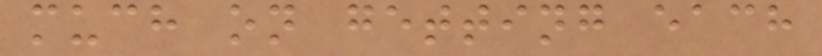much on getting each
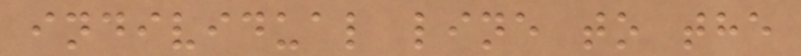individual line to the
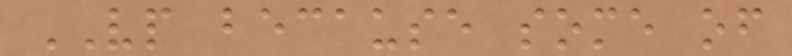VP because some of
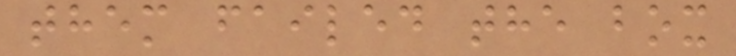them failed the box
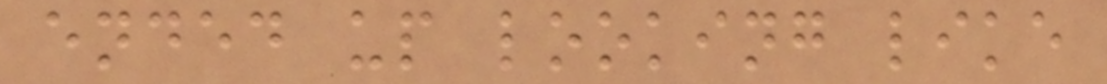ended up looking like
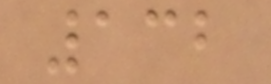132
